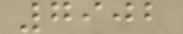7902
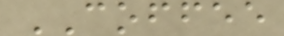COFFEE
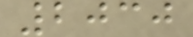2030
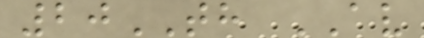20TH AV
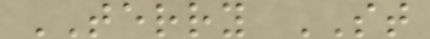TERRY ST
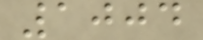1004
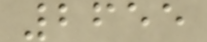2655
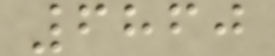6860
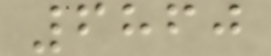6860
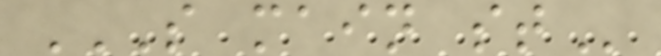S MAIN ST
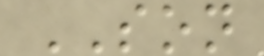SON
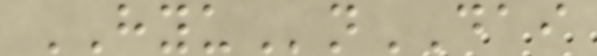HYUnDAI
